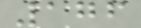176
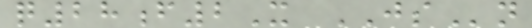q28f2X JSn
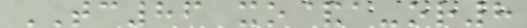TC86 xo&a-or8
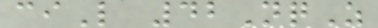ciL 42NqZ
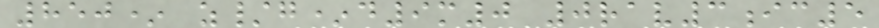850* z/g*d9m0 0rav3ic5
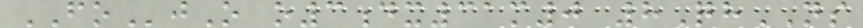FOjO o3dx31m0 8QhNS
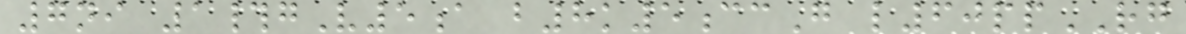7ni 1#gV5a b8k5ccG l60ppRG
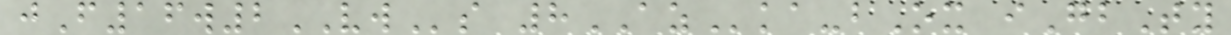jF16w2VWs 8AZka-bOx iGbTy
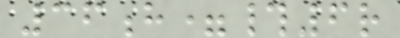36h=#6r
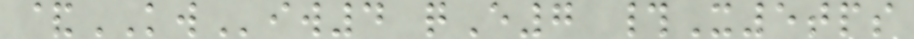&KWiw4 qE7 #X5tps
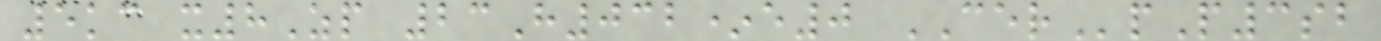5kc x8Zp 23H032*e0 CERpP3sb
